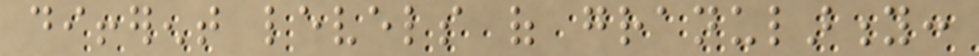different levels of granularity:
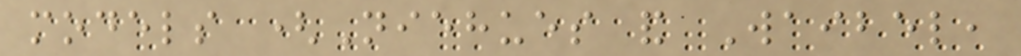models (Niehues and Waibel,
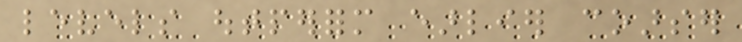levels outperform earlier coarser
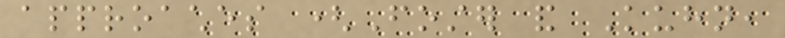approaches (Foster and Kuhn,
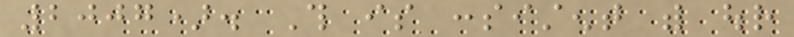2007). This is consistent with our
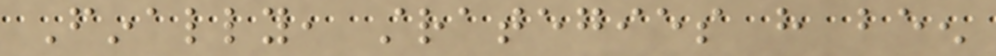Finally, strategies have been
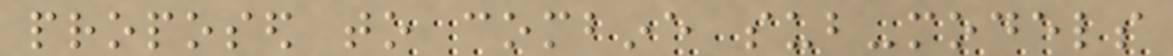proposed to combine sub-models
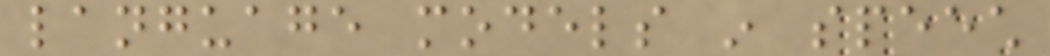language models in speech
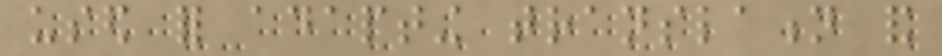used for adapting translation and
